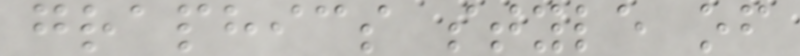graphics style of
